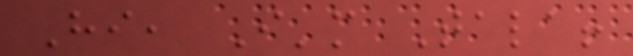Hi, I'm Tala!
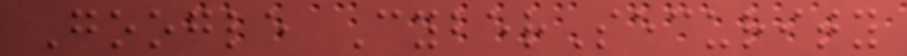Google CyberSecurity
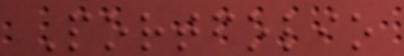Portfolio
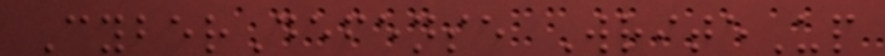CyberDefense WriteUp
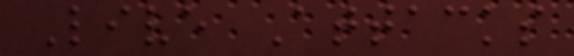Live Attacks
